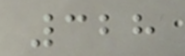328
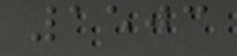1503
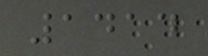1414
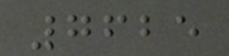7625
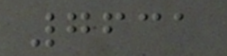7631
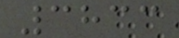3833
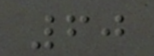60
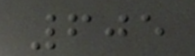605
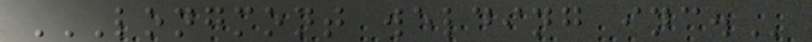LONGMONT WELDING INC.
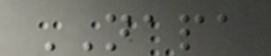NAPA
